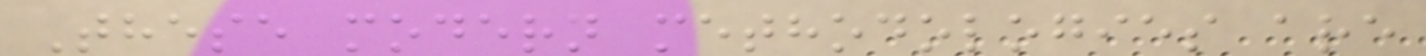These modern methodologies are
